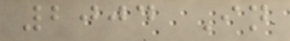2004 In
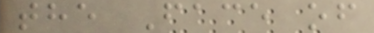the Face of
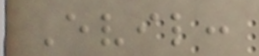Evil:
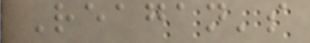Reagan's
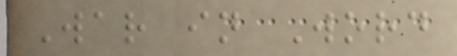War in Word
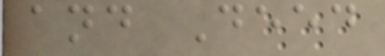and Deed
